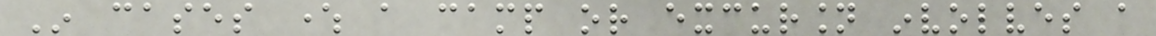In cases where a camp or excursion involves a
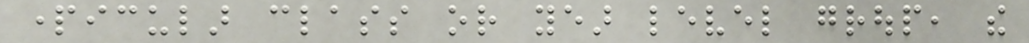particular class or year level group, the
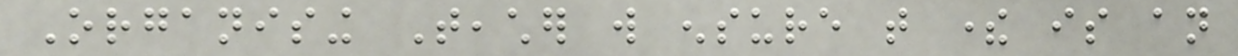Organising Teacher will ensure that there is an
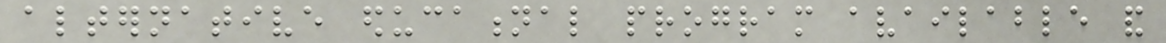alternative educational program available and
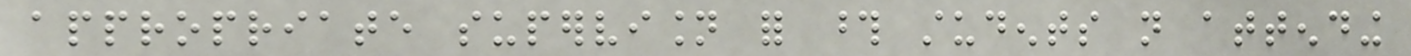appropriate supervision for those students not attending
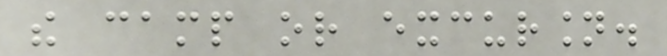the camp or excursion.
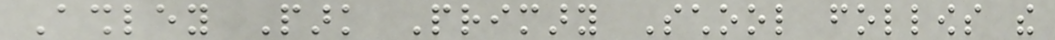Ashley Park Primary School follows the
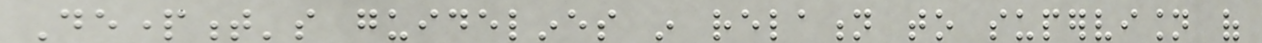Department's guidelines in relation to supervision of
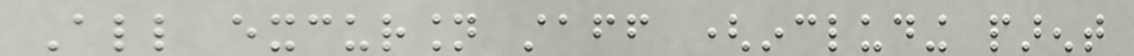All excursion staff (including parent
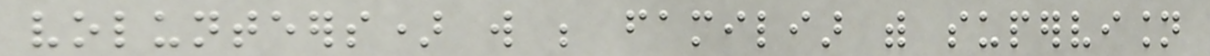volunteers) will be familiar with supervision
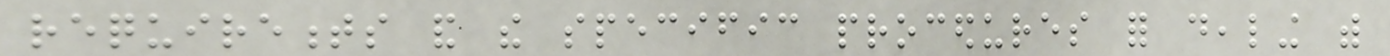requirements and the specific procedures for dealing with
